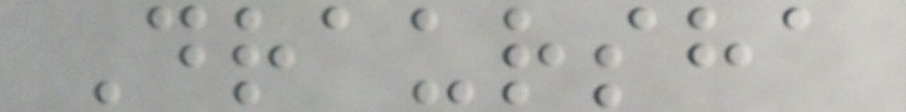Draursha
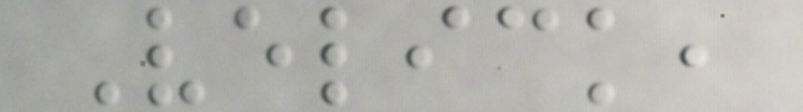Velick,
